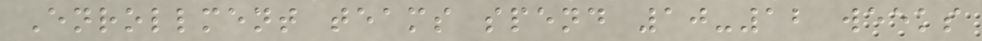Enrollment teams spend 10-12 weeks
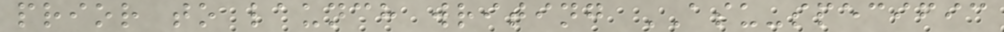prior to launch writing ASU-specific
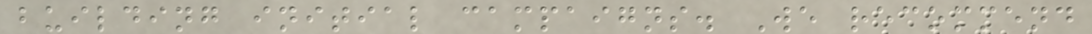building initial campaigns. We recommend
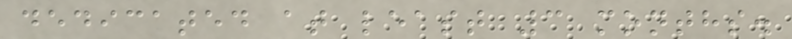dedicated at least 3 months.
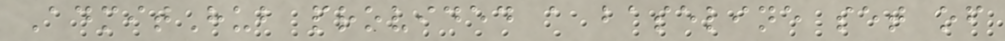AdmitHub provided a baseline set of
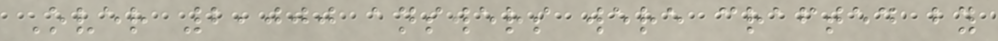Over 2,000 answers were crafted by
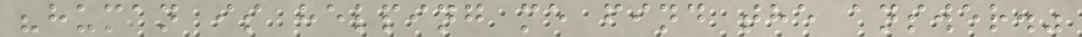"human is helping me find the answer."
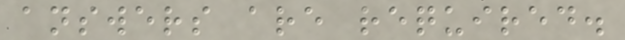answers are required.
